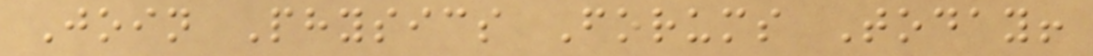Join Physics Forums Today!
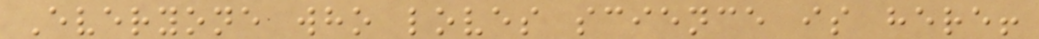Everyone who loves science is here!
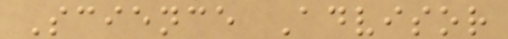Science Advisor
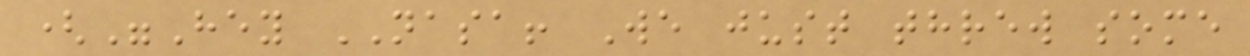("Hey NASA! We just threw some
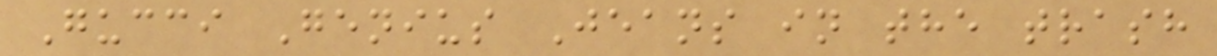Gucci Genius Jeans in the trash
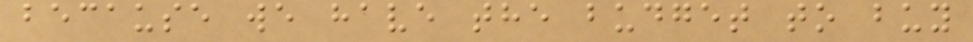because we have the budget to buy
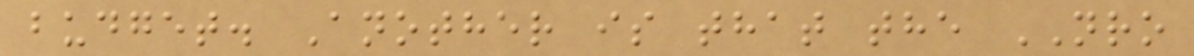budget. Another is that the NRO
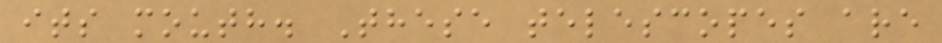its mouth. These telescopes are
